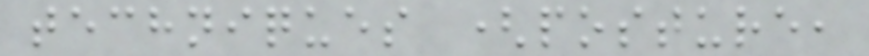techniques (posture,
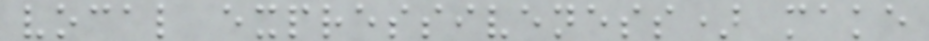vocal expressiveness) make
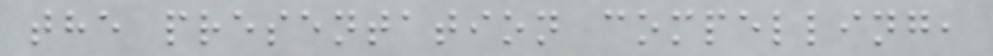the presentation compelling,
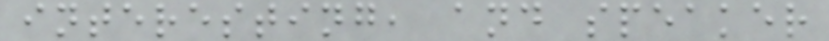interesting, and speaker
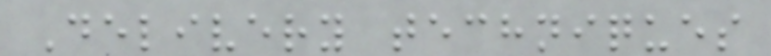Delivery techniques
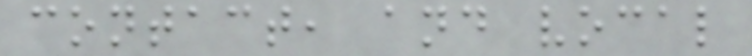contact, and vocal
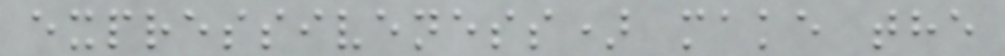expressiveness) make the
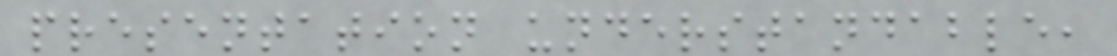presentation understandable,
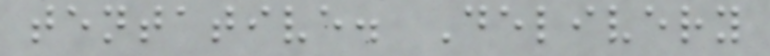tentative. Delivery
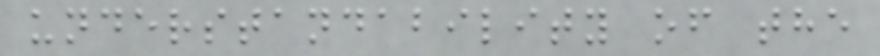understandability of the
